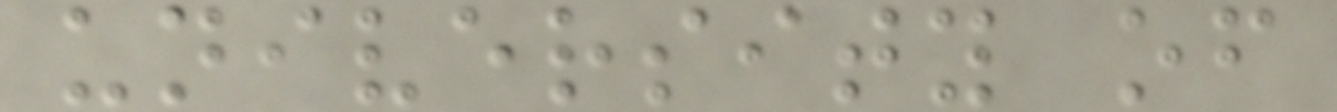university of
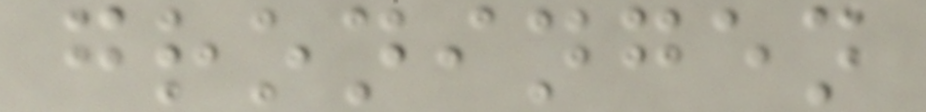groningen
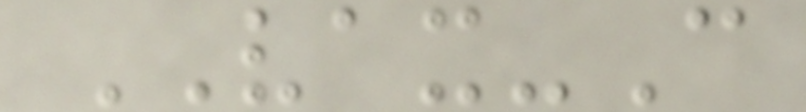VAX-C
